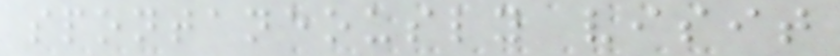spontaneously visit
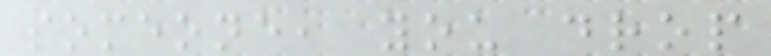someone, you drop
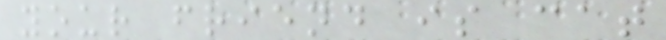your friend is cat
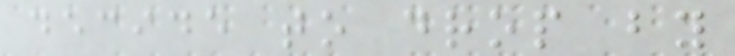decide to drop by
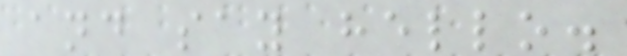and say hello.
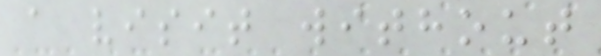a visit without
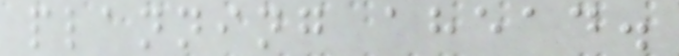planning ahead.
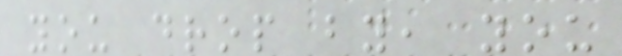you drop by, you
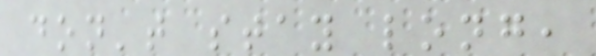don't stay long,
